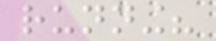running?
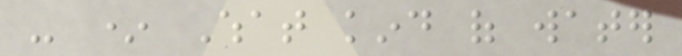- * What kind of water
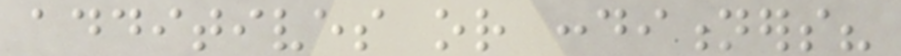additives or conditioners?
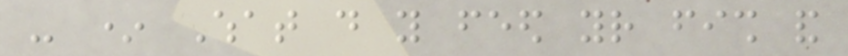- * What do you feed your fish and
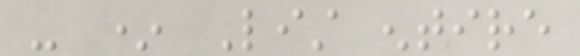- * List entire
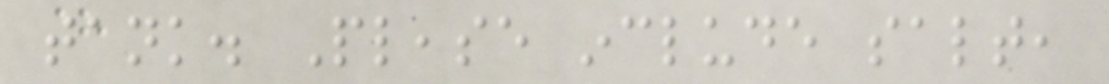tank. Please include salt,
